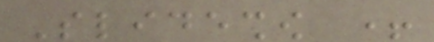Slideshow +
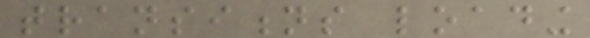transitions loading
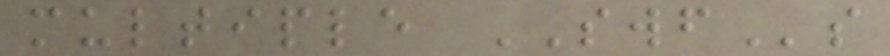multiple SWFs
